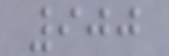900
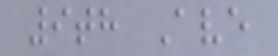9th Ave
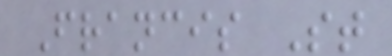Francis St
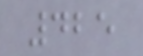425
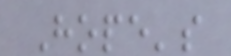Hope's
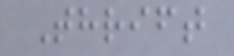Thrift
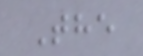The
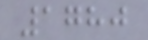1780
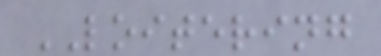LOITERING
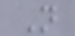N
